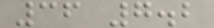36 7.2
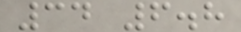34 6.8
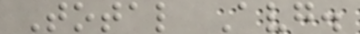Total Avg.
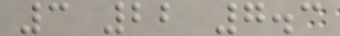3 22 7.3
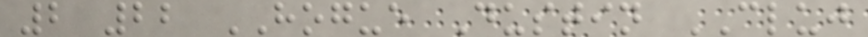2 22 HOGUE Dustin CLUJ
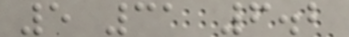5 31 6.2
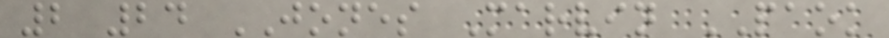2 24 JONES Marvin PAOK
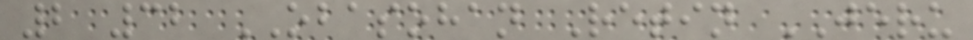2 32 OBASOHAN Retin JERU
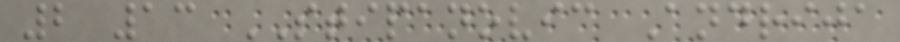2 13 STIPANOVIC Andrija
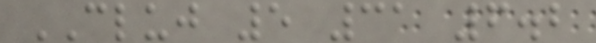CLUJ 5 31 6.2
